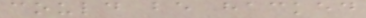could be hacked
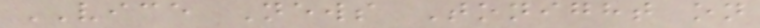VICE News Tonight on
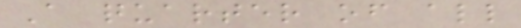A quarter of all
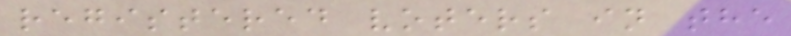registered voters in the
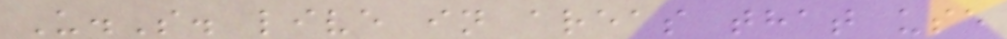U.S. live in areas that use
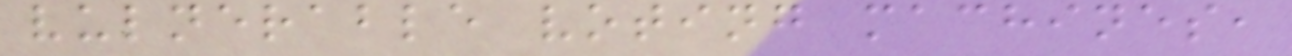vulnerable voting machines,
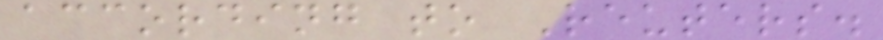according to Reuters.
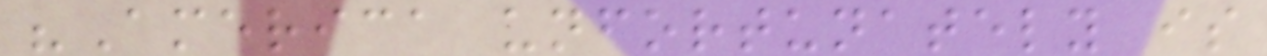"America unfortunately is
